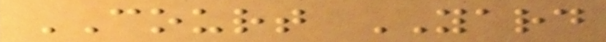COURT YARD
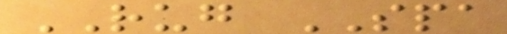RUG SPA
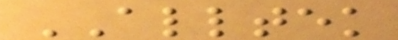ALLTEK
